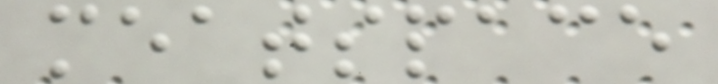meatspace
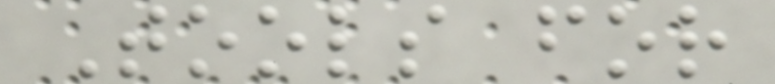Tools for
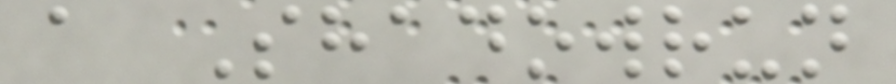a Shadowrun
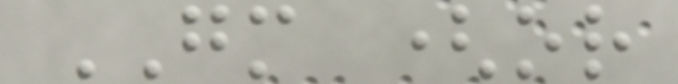GM (or
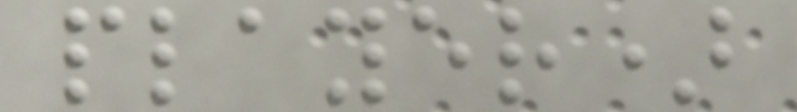player)
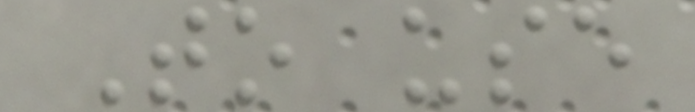To use
